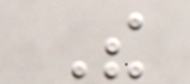The
